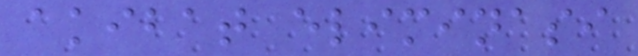akibat eliminasi
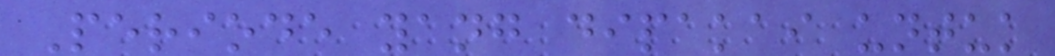Periode yang dipakai untuk
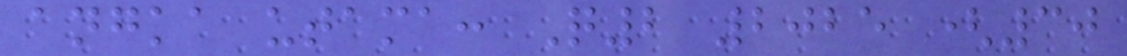angka utama: Q2 2025 (30
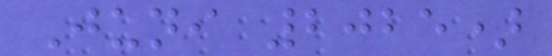Juni 2025)
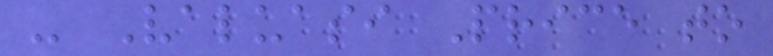- Valuasi Price to
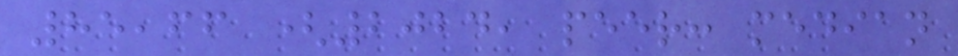85,66 (2024, peer: median
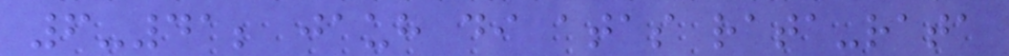6-41; jauh di atas rata-rata
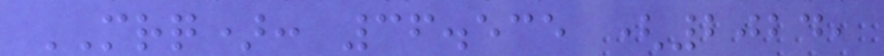MRQ): 36.535 (2024,
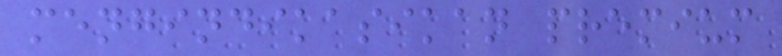mengindikasikan premium
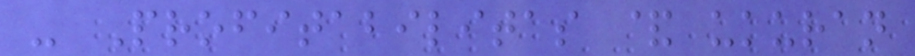- Profitabilitas & ukuran
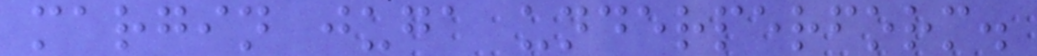margin juga underperform.
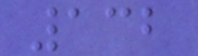132
